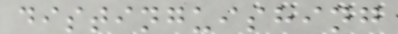distinguishing
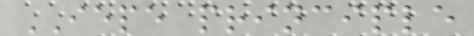IEPE principle
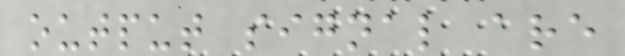output signal are
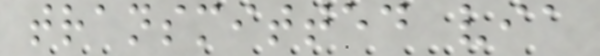transmitted via
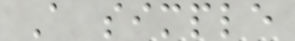A simple
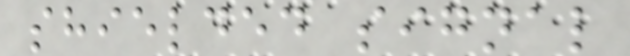shielded signal
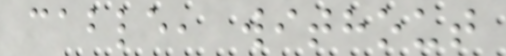cable, without
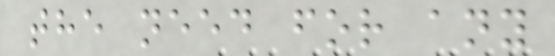the need for any
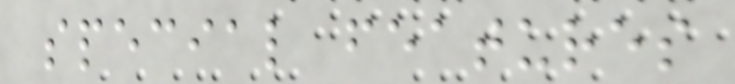special features
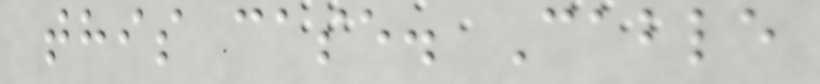this case. Cable
